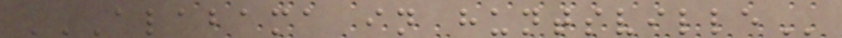ALABAMA IN HUNTSVILLE
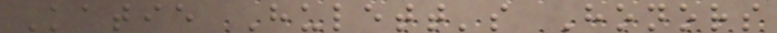Katie Hulett's Honors
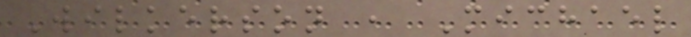Wilkerson , Michael
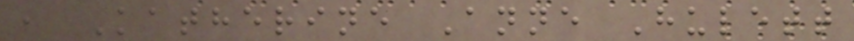, Katherine Anne Hulett
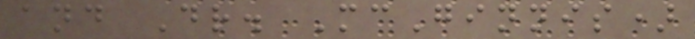and Dr. McGinnis)
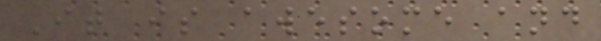It is awesome and
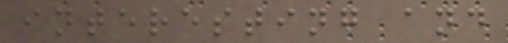interesting and
